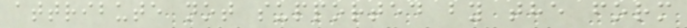attribute not supported by the form
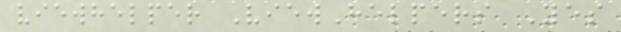viewhelper ViewHelpers Yes
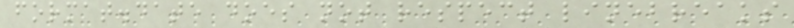format.date does not respect linebreaks
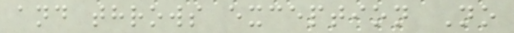and throws exception No
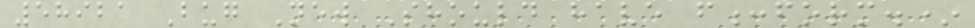58921 Bug New Should have f:form.*
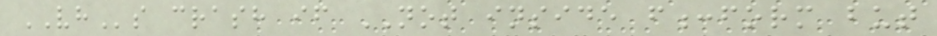VHs crash if NOT inside f:form but
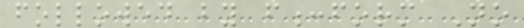followed by f:form No
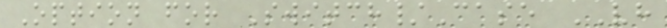Option for Switch/Case VH
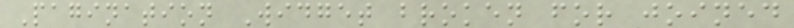Pagination Widget broken for joined
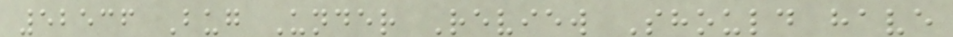52536 Bug Under Review Should have
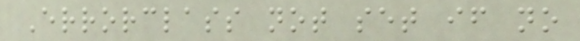Errorclass not set if no
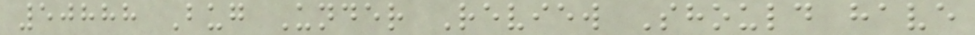50888 Bug Under Review Should have
